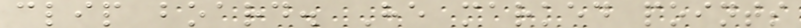clip board. He marked points
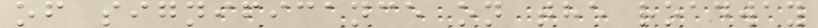of significance on the roadway
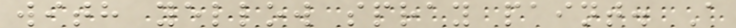with yellow spray paint. A
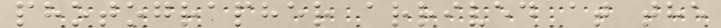photographer arrived at the
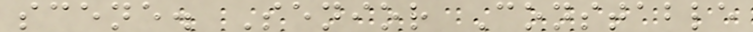scene. Senior Constable
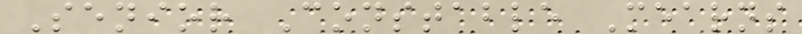Senior Constable Mearns
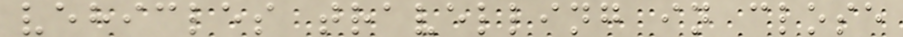vehicles travelling in close
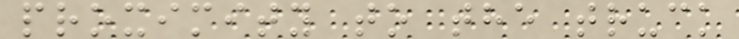proximity to the truck
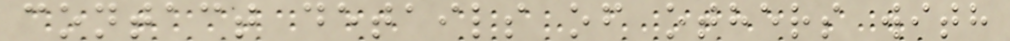contact details of others with
